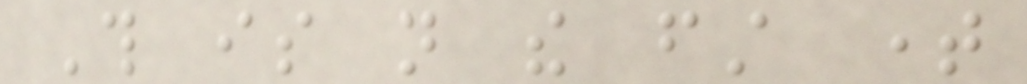This is not the first time
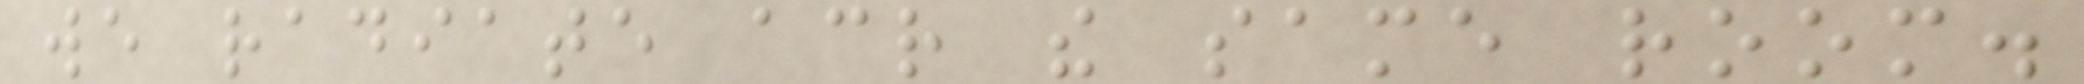we radiate across the same room.
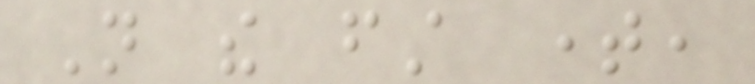Not the first time,
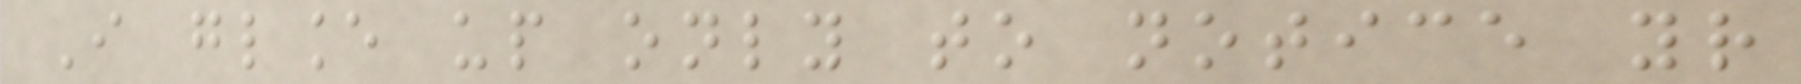I glance up only to notice your
